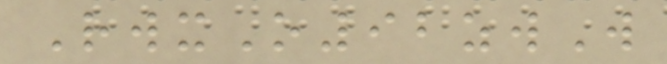RwxO92zwW
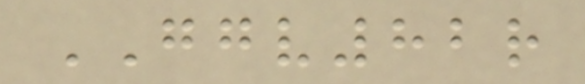GGV82r
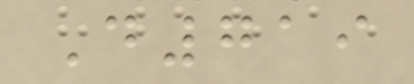D719
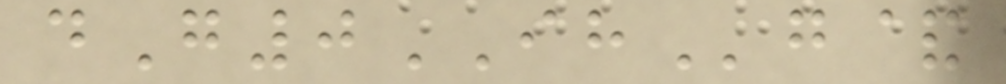dG0IHg&
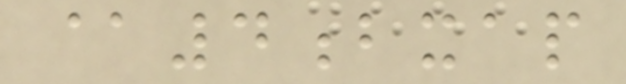@4bxap
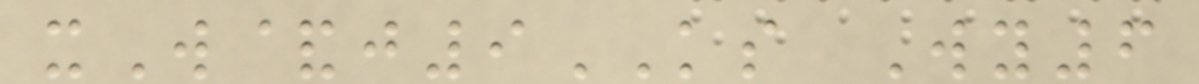xW&j9KS Wy6
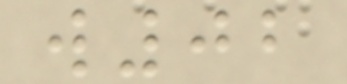w02
